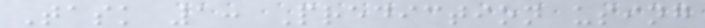Task 1: Prediction using
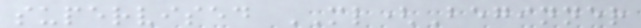supervised ML(Beginner
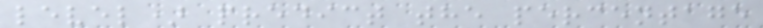level) predict the percentage
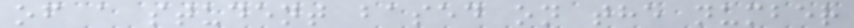of a student based on the number
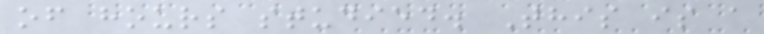of hours studied. This is a
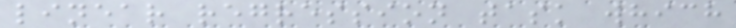linear regression task which
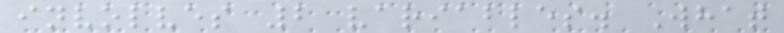involves 2 variables. What
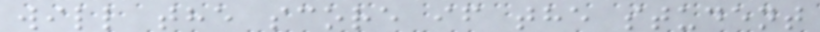will the score if the student
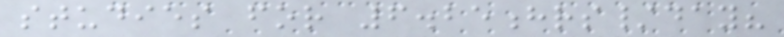studies for 6.25hrs/day?
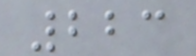223
